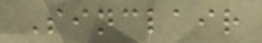Sinclair
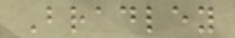Bradley
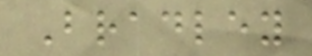Bradley
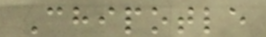Chipotle
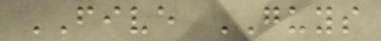FIVE GUYS
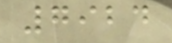7924
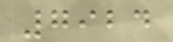7924
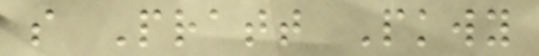s Pratt Pkwy
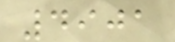4901
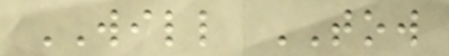WILL TOW
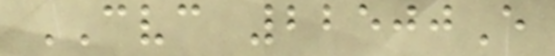CVC 22500E
